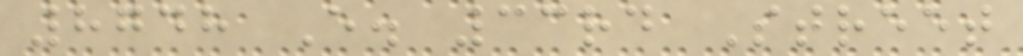8748 E. 33rd Street
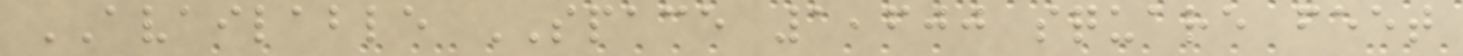AVAILABLE SPACE 1,600 square feet
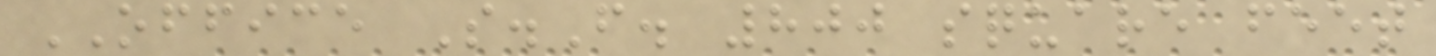OFFICE S.F. 800 square feet
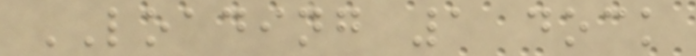LOADING 1 dock
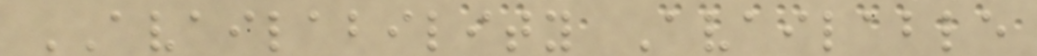AVAILABILITY Available
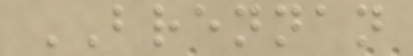BRENNAN
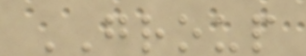GROUP
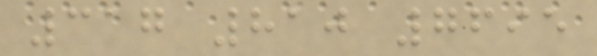317 810 7695
